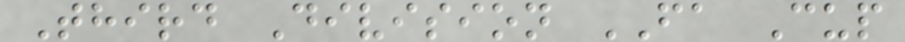Third Division FA Cup
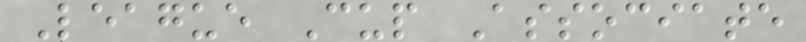League Cup Associate
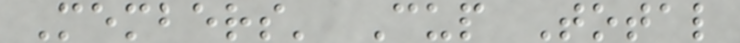Members' Cup Total
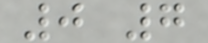0 7
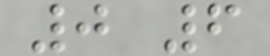0 6
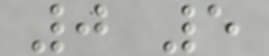0 5
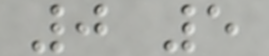0 5
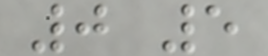0 5
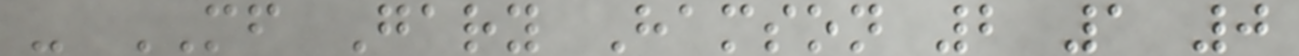- MF Gary Hamson 2 1 0
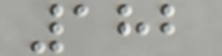182
